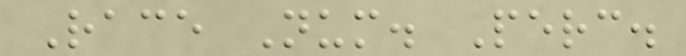Race Num. Perc.
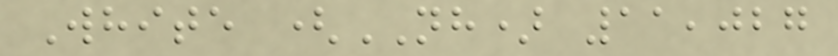White (NH) 11,027
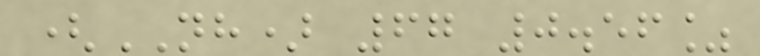(NH) 67 0.56%
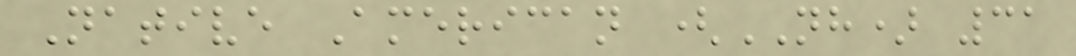Native American (NH) 31
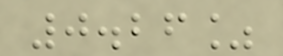0.26%
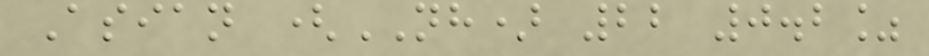Asian (NH) 22 0.2%
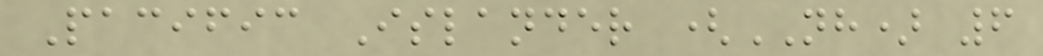Pacific Islander (NH) 6
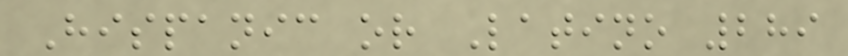Hispanic or Latino 289
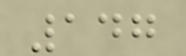147
